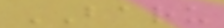BARU
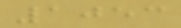1053
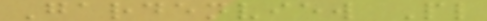Gardenview Pl
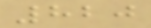820
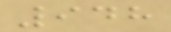948
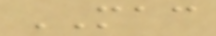MAC
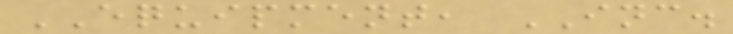EQUIPMENT, INC.
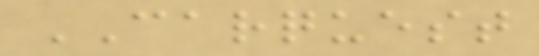CARQUEST
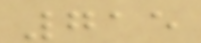715
